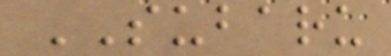SUBARU
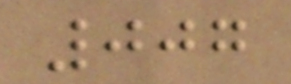007
